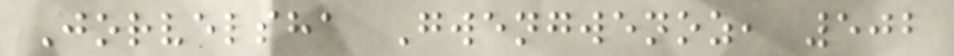Jorvelsha Gwengwenoz, 502
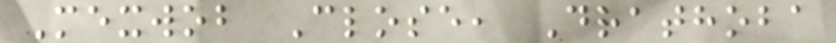Mexwob Close, Drathoba
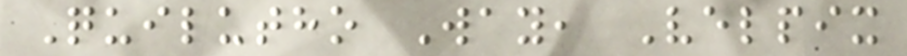Quilutho Way, Velpix
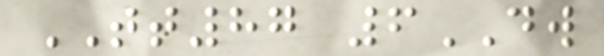TT87 6DW
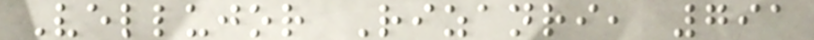Vellujor Rizanri, 791
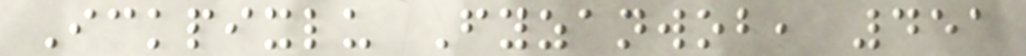Ickpixlu Fyzanwob, 451
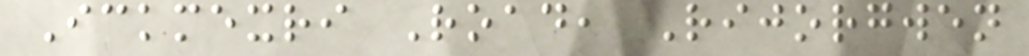Ickmexri Road, Rijorgwen
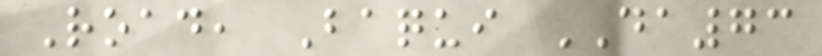Road, Baqui DA73
